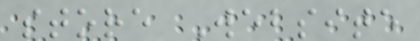store Website
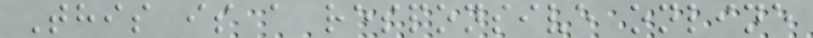This is a responsive online
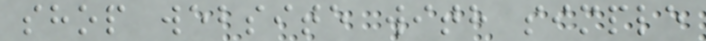shop website with simple
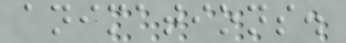animations.
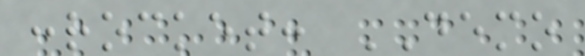:rocket: DEMO
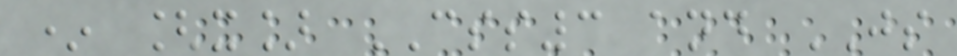* [x] CSS3 and JS
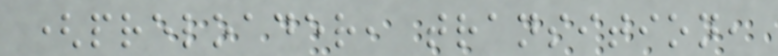(preloader, transition,
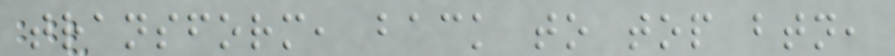transform, back to top btn,
